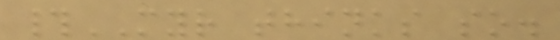#MYR thinks so.
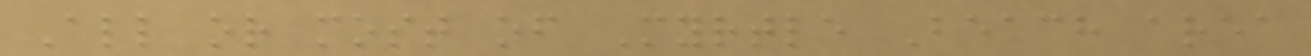All or most of Myrtle Beach area
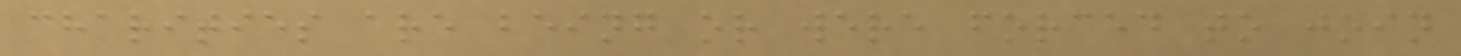charities are being or were forced to join
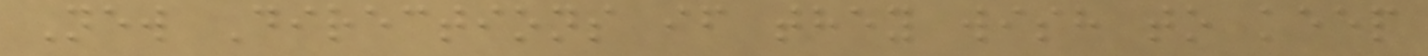New Directions if they wish to keep
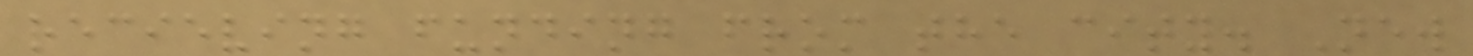recieving funding from the city. New
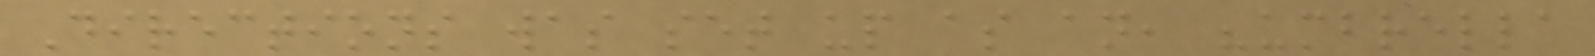Directions was set up as an, "umbrella
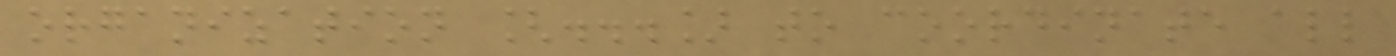organization [...] to coordinate all
